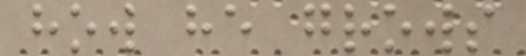how he grows
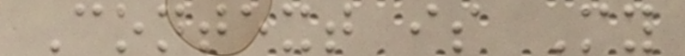Context is My
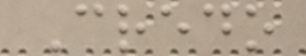Credo
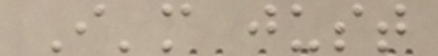I'm just
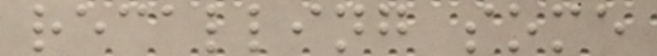recalling some
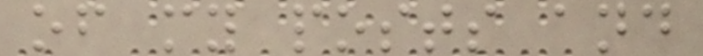of my posts and
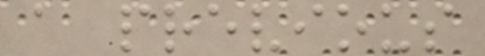a previous
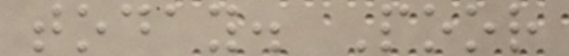today. Poor
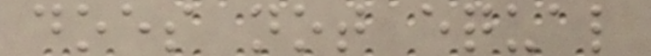does not equal
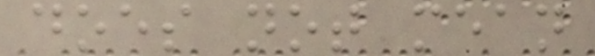does not mean
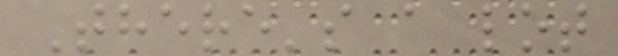There's a lot
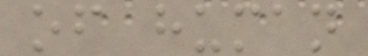of human
